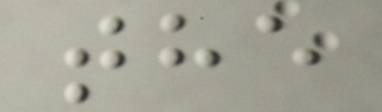the
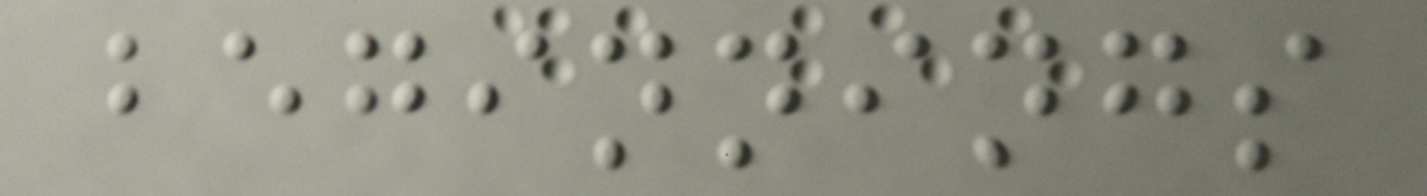beginnings
